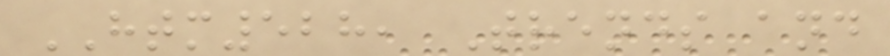HTM528, Trends and
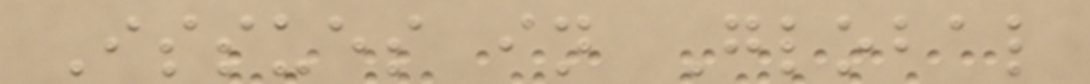Issues in Global
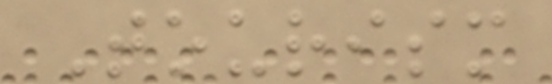Tourism
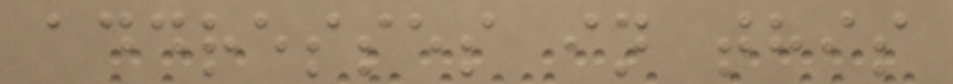addresses in this
